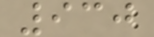930
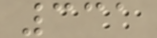331
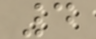4
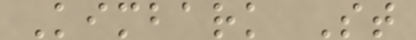Kimbark St
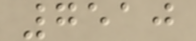7510
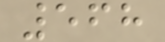568
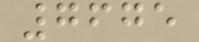7675
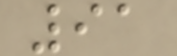91
